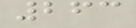263
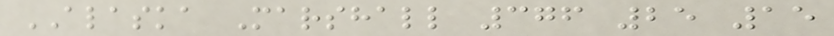ALASKA Marshall 376 25 15
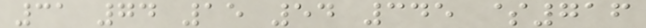31 74 15 54 345 $716
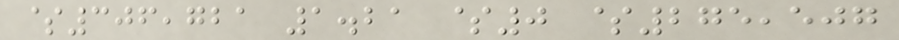$306,721 1.21 $0 $275,507
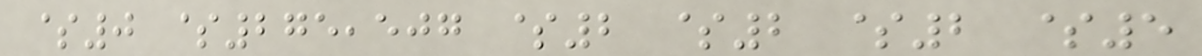$0 $275,507 $2 $2 $2 $5
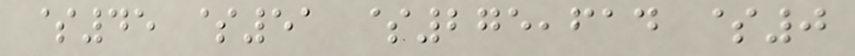$45 $51 $275,614 $0
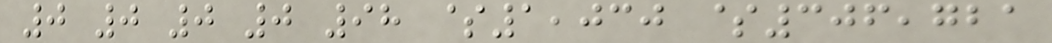0 0 0 0 98 $1,030 $306,721
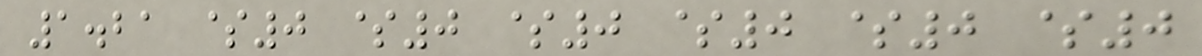1.21 $0 $0 $0 $0 $0 $0
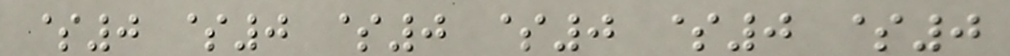$0 $0 $0 $0 $0 $0
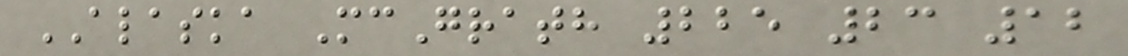ALASKA McGrath 225 23 12
